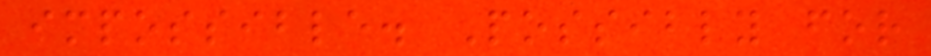impossible. Possibly for
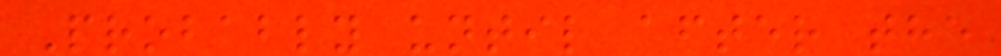Probably until after the
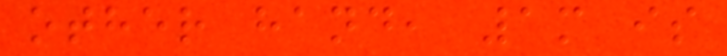other hand, 1m is
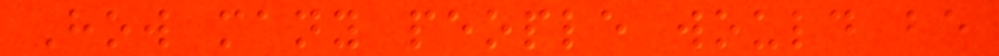How many people would be
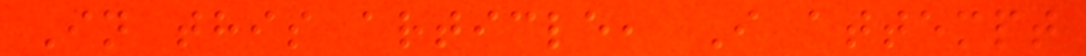In this article, I attempt
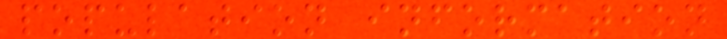population information
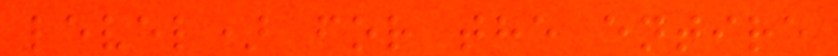level) for the entire
